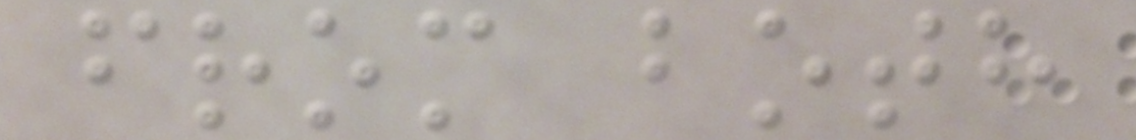from both
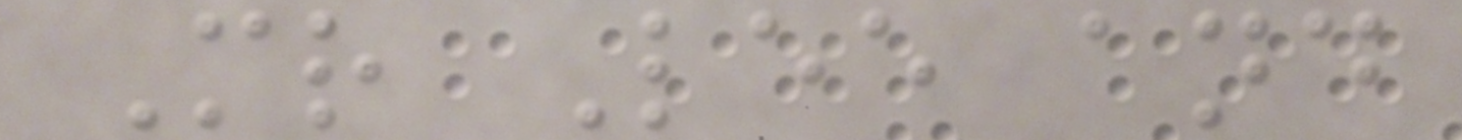Mr Lee and
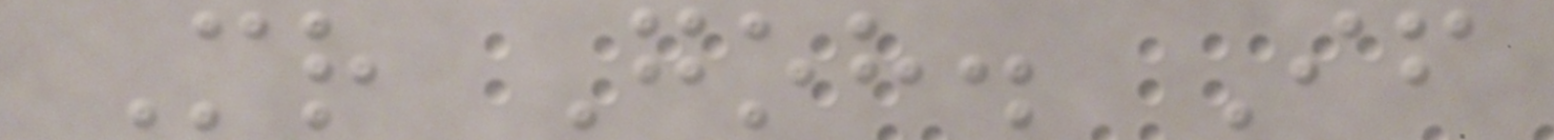Mr Goh. If
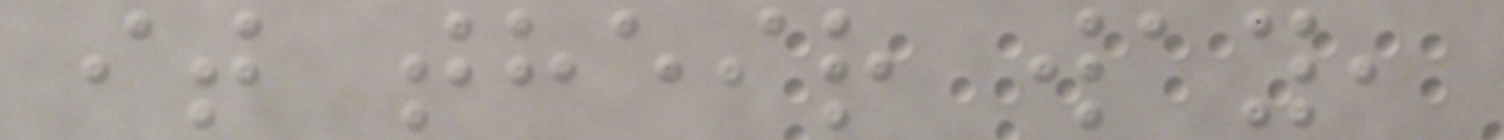it their way,
